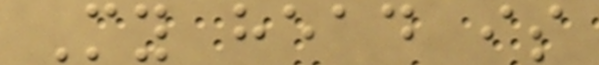My head is
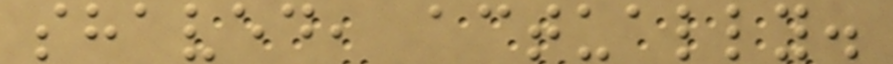shaved, actually.
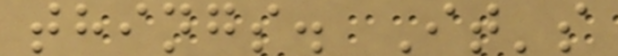things. It's
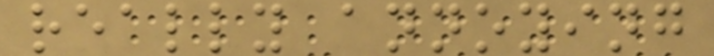really annoying
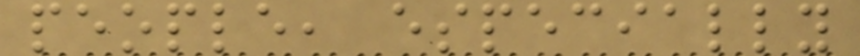people, especially
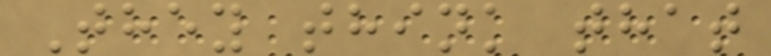They think that
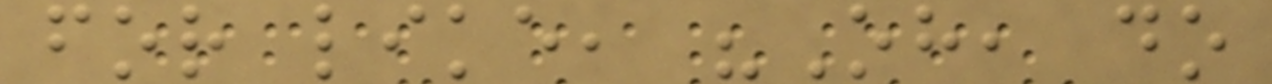for like, "Oh, do
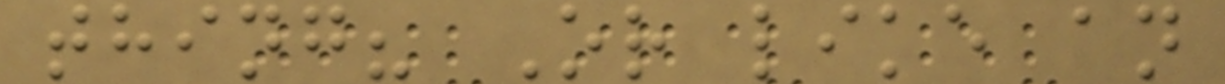thing? Or like an
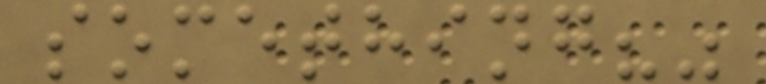something?"
